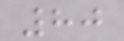80
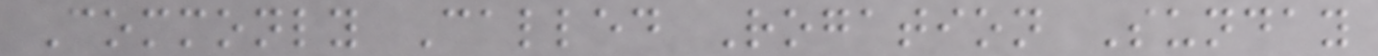Commonly Called Rogation Sunday
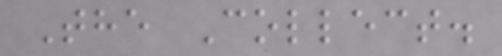The Collect.
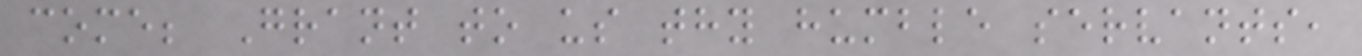come; Grant to us thy humble servants,
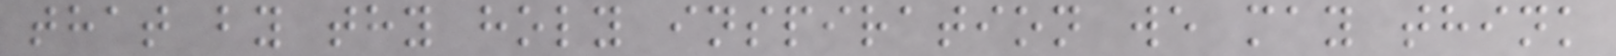that by thy holy inspiration we may think
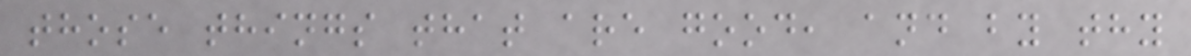those things that are good, and by thy
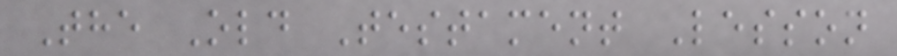The Old Testament Lesson
